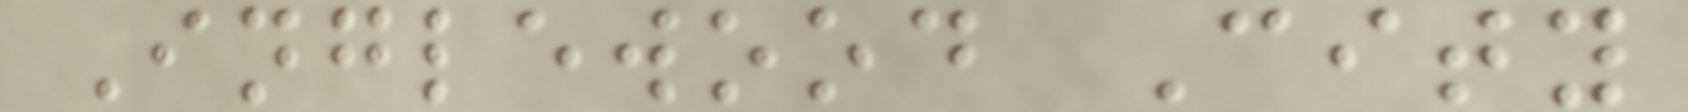Inglewood City
